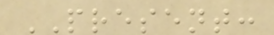PRESENT:
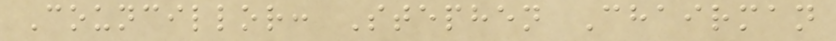Councillor: Stephen Chairman
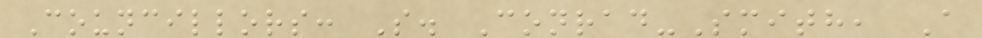Councillors: S. Conrad-Smith, A
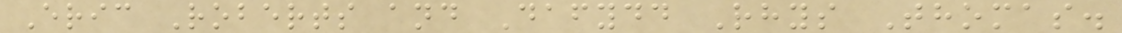Eric Roberts and Dafydd Rhys Thomas.
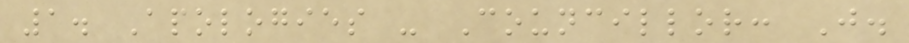1. Apologies - Councillor: J.
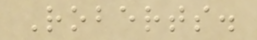Roberts.
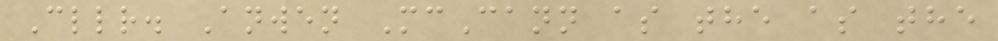Cllr. Anwen McCann as the as the
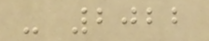- 2022
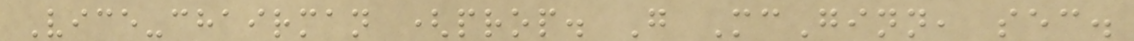Vice-chairman (prop. G McGinn, sec.
